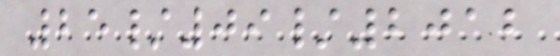25/09/2012
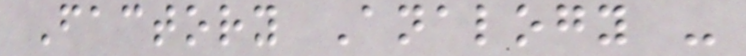Factory Analogy -
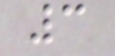3
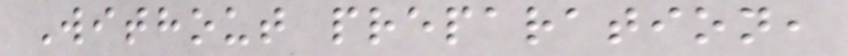Without preparation,
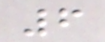6
